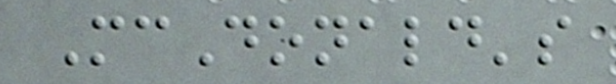McDonald's
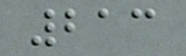213
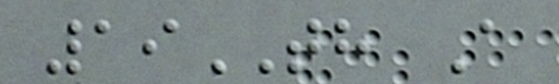19TH A
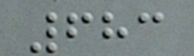683
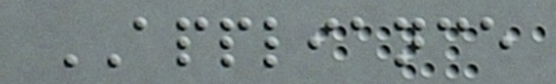APPLIANCE
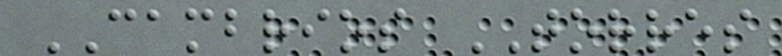CAMBRIOS TORRES
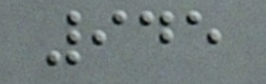945
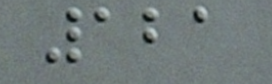121
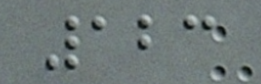123
